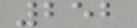252
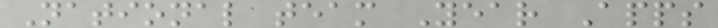National team Year Apps
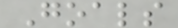Goals
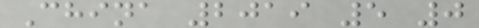China 2019 5 0
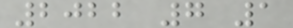2022 7 1
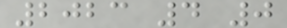2023 4 0
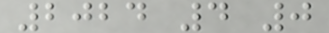2024 4 0
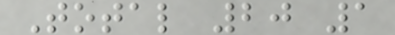Total 20 1
